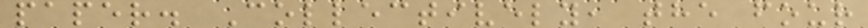paper. Collectively, the four
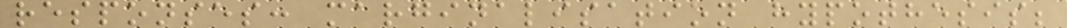responses: marginalisation hypothesis;
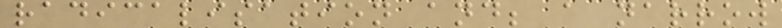radicalisation and; a narrow
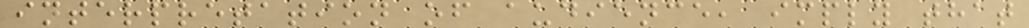interpretation of audience, imply that
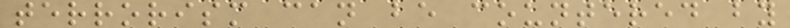terrorism can be countered by
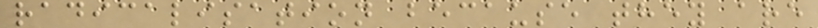radicalisation because they are
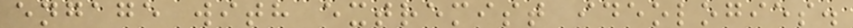engage with extremist ideologies.
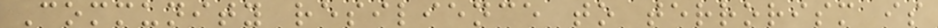Community resilience to terrorism is
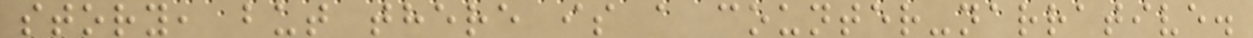story, but there is a counter-narrative.
